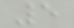5
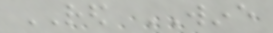RED WINE
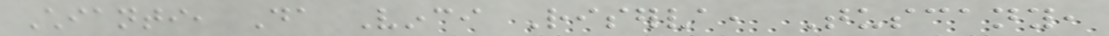Chianti, Da Vinci Riserva, Tuscany,
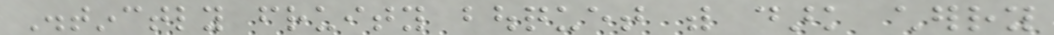Distinctly fruity bouquet with dark cherry
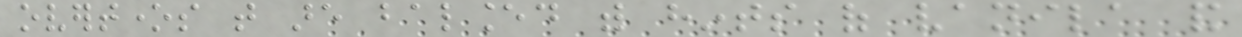overtones that are balanced with hints of vanila and
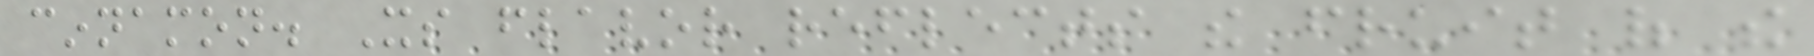cinnamon. Its flavor reflects the fruit of the
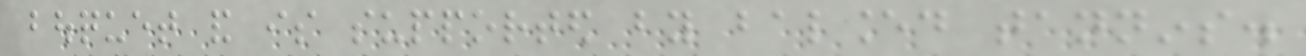bouquet and is supported by balanced tannins.
